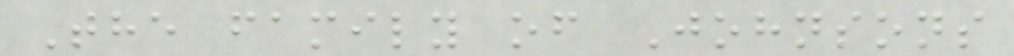The family of Johnsons
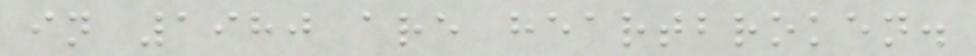in 1980 are heartbroken.
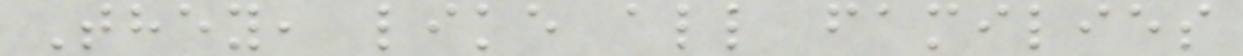They, like all families
